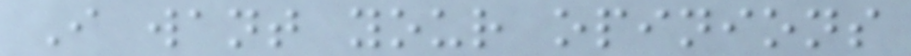I want your opinions
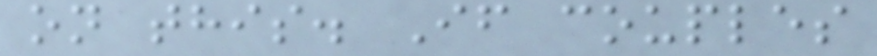on this. If couples
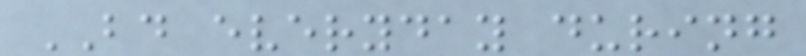BD everyday during
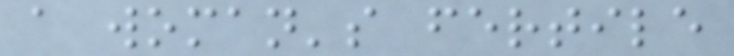a woman's fertile
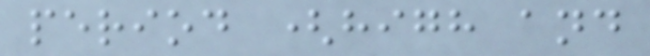period (high and
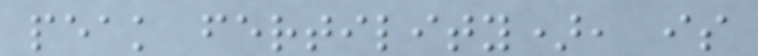peak fertility), is
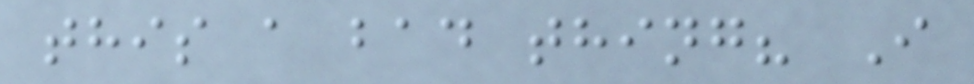this a bad thing? I
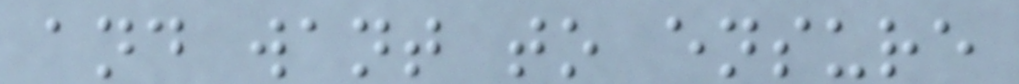and want to ensure
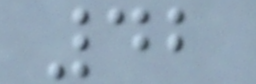42
